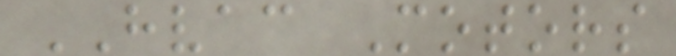HVAC Motors
